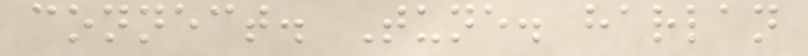connect. Tune. harlan
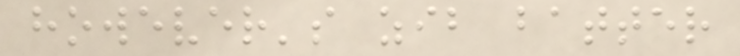however's zib batter
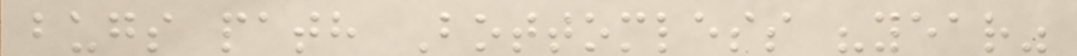bugs path Bottomless "year"
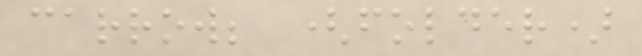carrow; (folder)
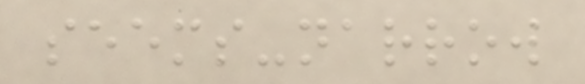seems-narrow
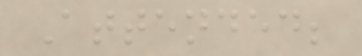Attended;
